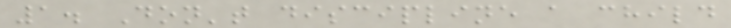1. Don't discipline a child
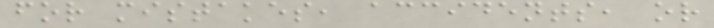for mistakes, accidents, or
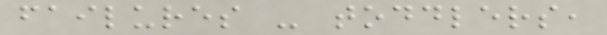failures - toddlers,
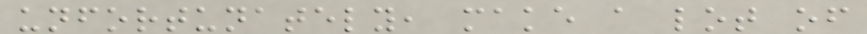unfortunately, make a lot of
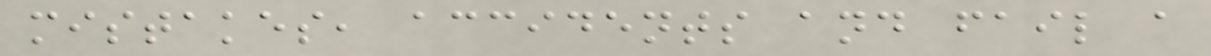mistakes, accidents and fail a
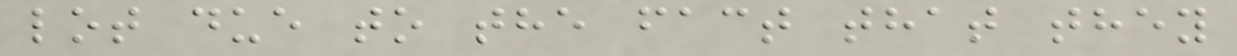lot due to the fact that they
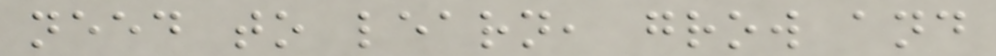need to learn, grow and
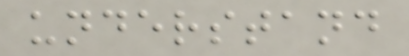understand
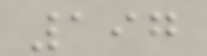197
